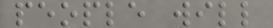people will
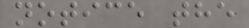notice the
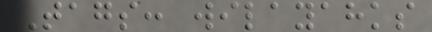Tags: wilayahks
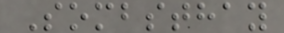Sombsthay
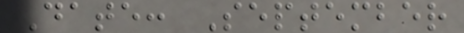Date: September
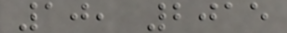10, 2015
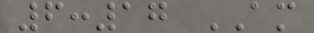6:17 AM
